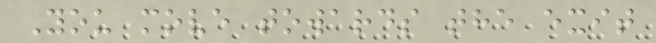You move towards the exit
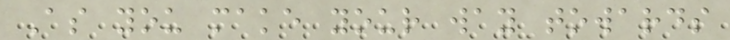As you make your way towards
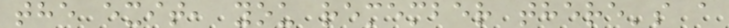the exit, you remember there's a
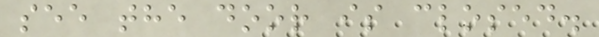see the door is closed.
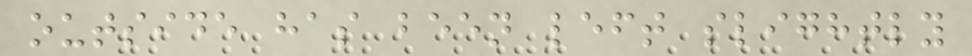outside has been left slightly
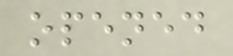opened
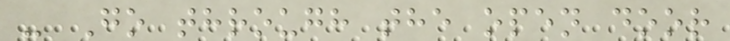- Go through the open door
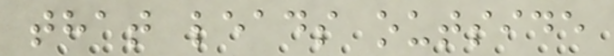that leads outside
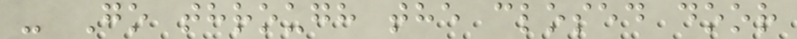- Go through the closed door
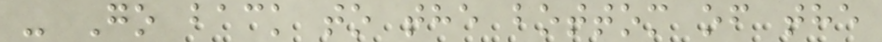- Go back to the bottom of the
